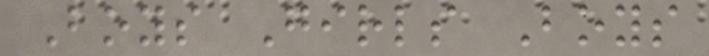Boys Girls Boys
